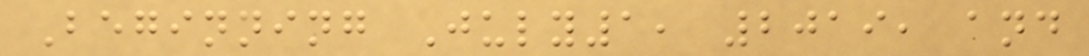Beginning July1, 2019, and
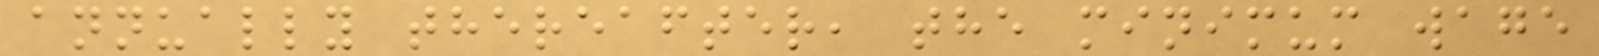annually thereafter, the minimum wage
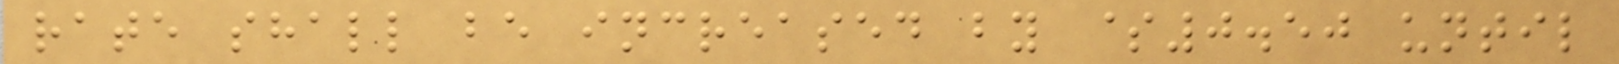rate shall be increased by $0.50 until
